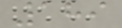189
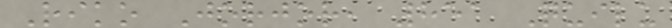Riko Jorjor, 851 Quilu
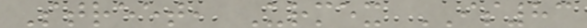Street, Urmex IS83
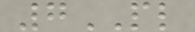7PL
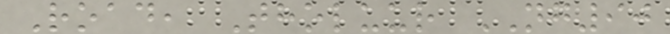Road, Tholuur NG90
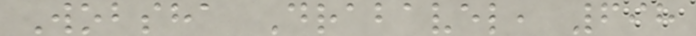Wobsha Drabavel, 698
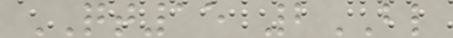QT15 2BL
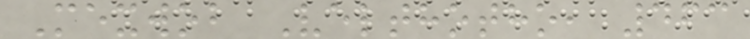Mexwob Velthotho, 463
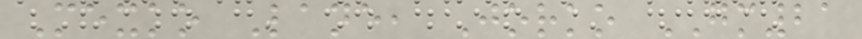Mexko Lane, Jorko GM21
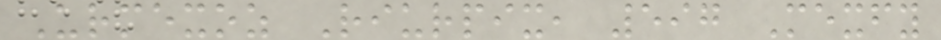Urmexoz Riurpix, 597 Mexfy
